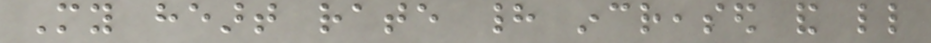My heart rate had increased and little
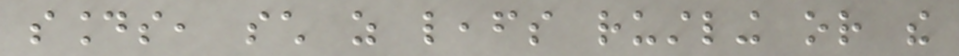sounds, such as leafs rustling or the
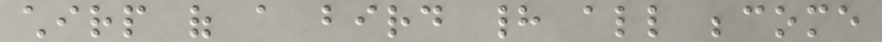chirp of a bird had all become
